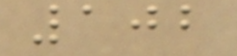102
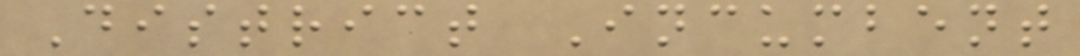District Incumbent
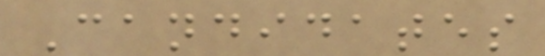Candidates
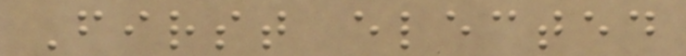First elected
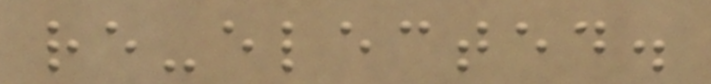re-elected.
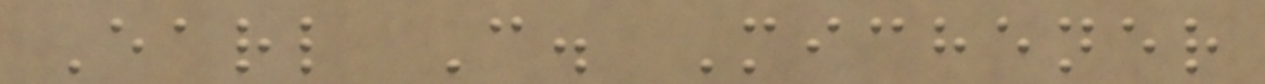Earl C. Michener
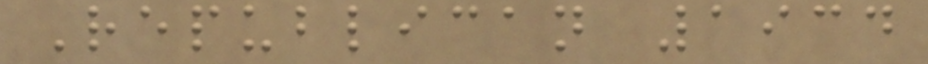Republican 1934
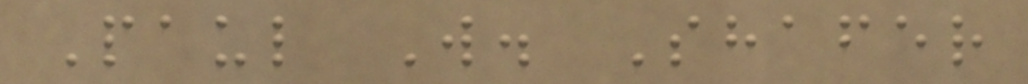Paul W. Shafer
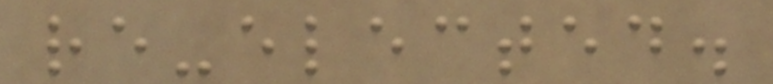re-elected.
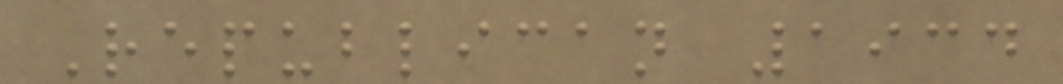Republican 1934
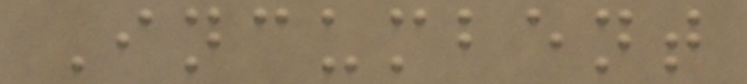Incumbent
